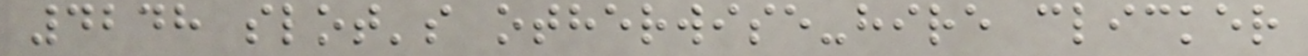4248 slot's otherwise-hire clicker
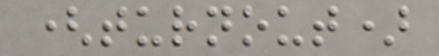(turnout)
